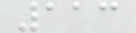113
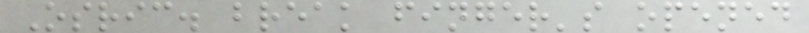Osric. break finger's opened
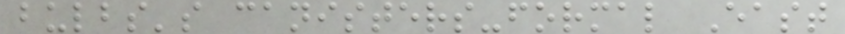bulbs's canisters-formal East
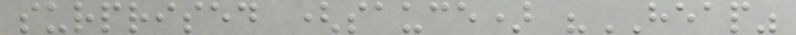surprised (sauce) "HEAP"
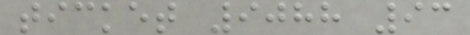ticket 9088 93
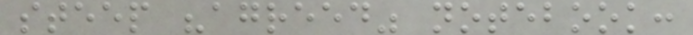steep "agreed" notebook:
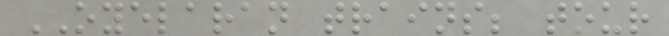OYELARAN trains; tour
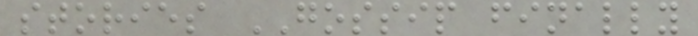stories GOSSIP finally
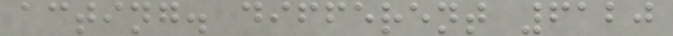acting. different 6120
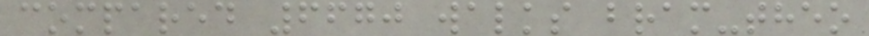compared 6670 walks bram-theo
